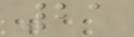21
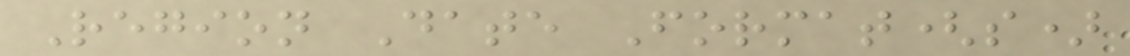Region Date Format(s)
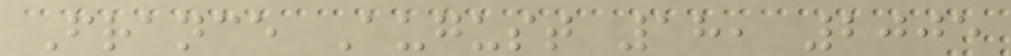France August 18, 2005
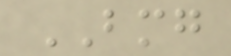BMG
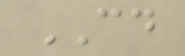CD
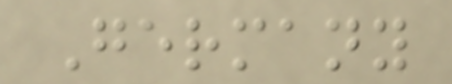Germany
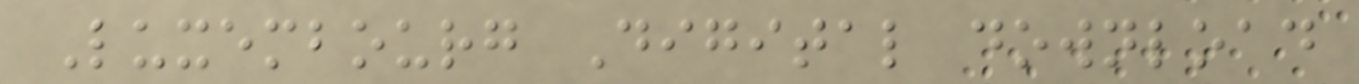Luxembourg Digital download
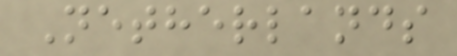Netherlands
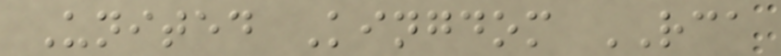United Kingdom RCA
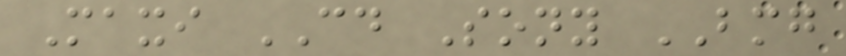Maxi CD Sony BMG
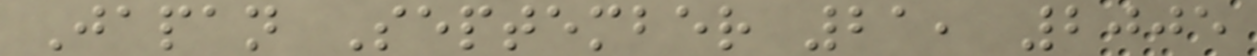Japan September 21, 2005
